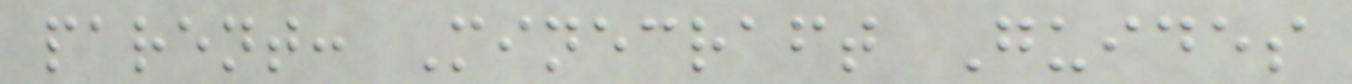parent: Minecraft Guides
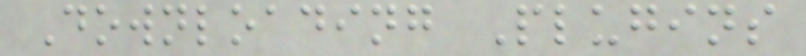Downloading Plugins
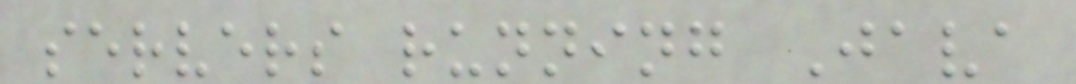servers running Java
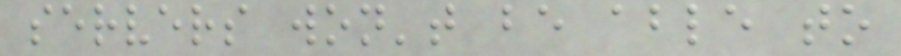servers won't be able to
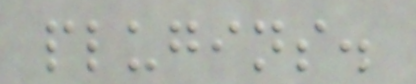plugins.
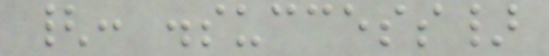{: .success}
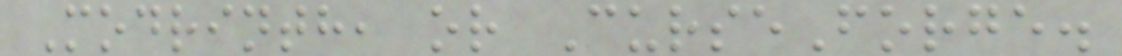Modrinth, or CurseForge.
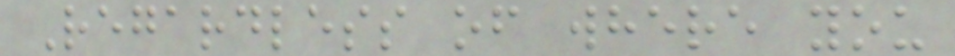Regardless of where you
